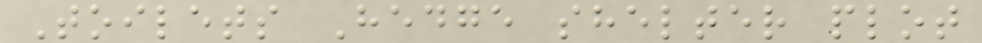Toilets Hedge shelter plot
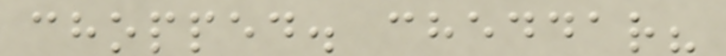chopped. cheddar?
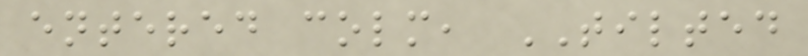entered colm, TILTED
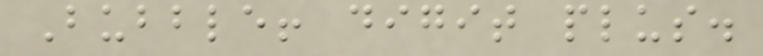Bubble! digit plus.
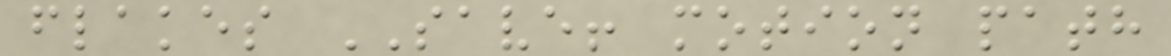flakes SAVE! motion path
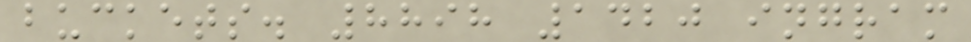buckets. 8898 1420 ingram
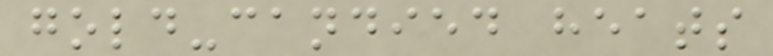gold-candied heats
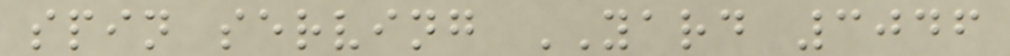spin serving YARD 3046
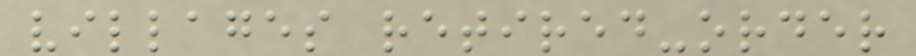villages retired-order
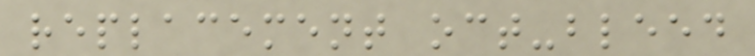replacement oct-bleed
